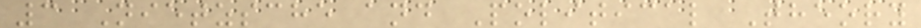3 Nietzsche and Political Theory
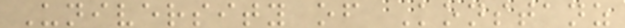University of Konstanz
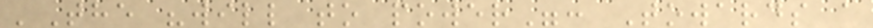'The "will to power": Towards a
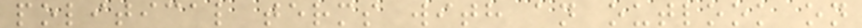political terms with an outlook on
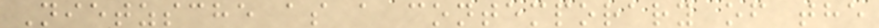Nietzsche as a contemporary of the
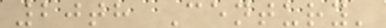20th Century'
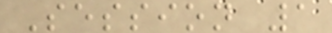Session 1
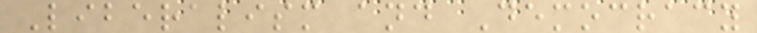Liberalism and Democracy
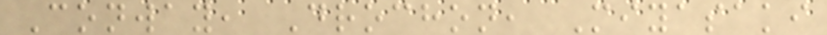Conway, Drochon, Miyasaki
